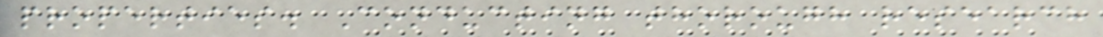properties. Conducting thorough research
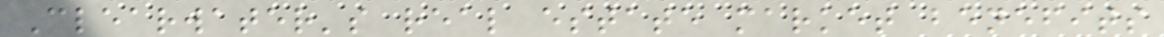Clearwater's real estate market benefits
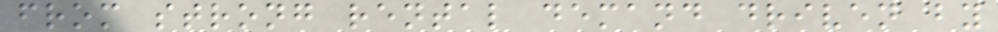from strong rental demand driven by
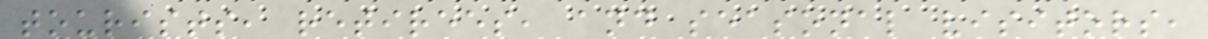tourists, retirees, and seasonal visitors,
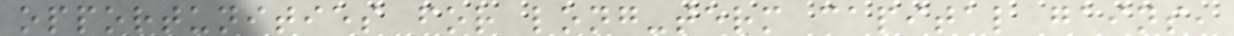opportunities for long-term capital gains,
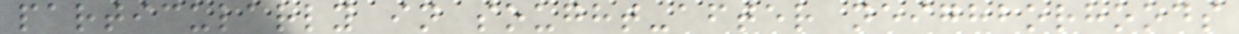particularly in sought-after neighborhoods
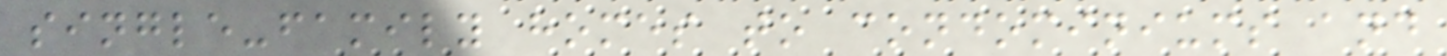single-family homes to condominiums and
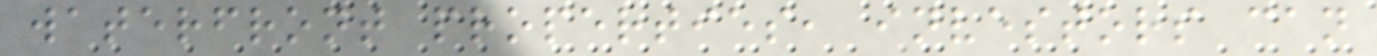waterfront properties, investors can
